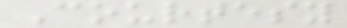Courtesy
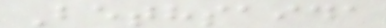Bethsaida
